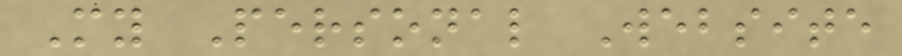My Personal Website
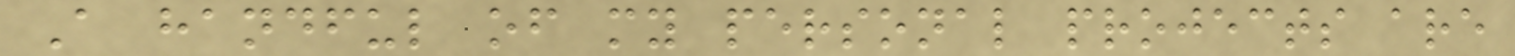A handful of my personal projects are
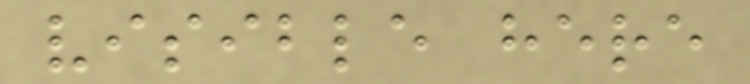visible here
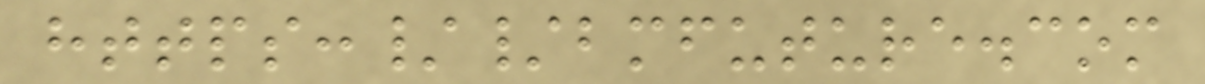https://bmfuture.com
